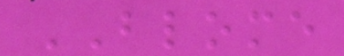BLOME
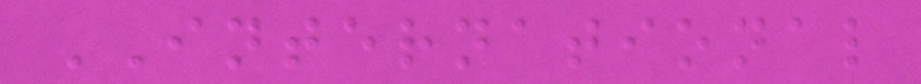INTERNATIONAL
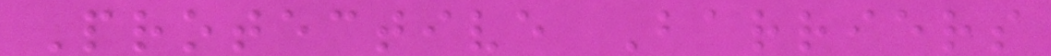Protective Barriers
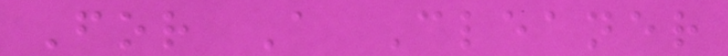For A Cleaner
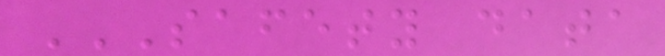SAFETY DATA
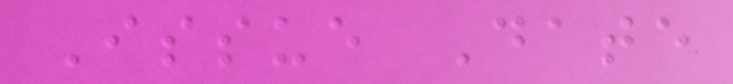Issue Date
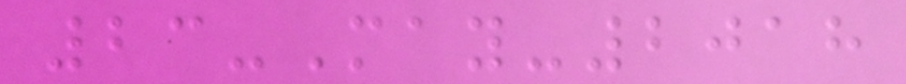23-May-2018
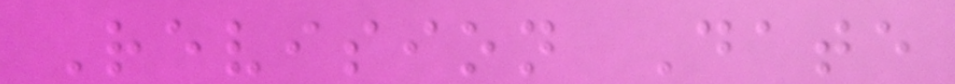Revision Date
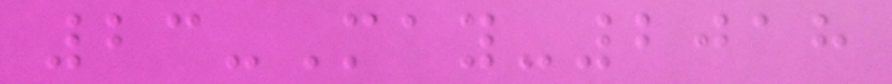23-May-2018
